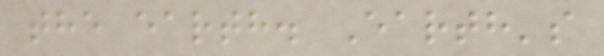the earth. Earth's
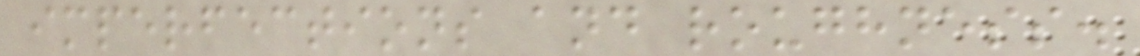imperfections and roughness.
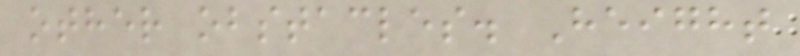other obstacles. Height
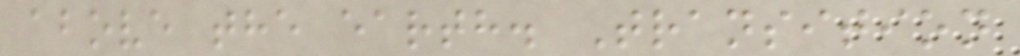above the earth. Transition
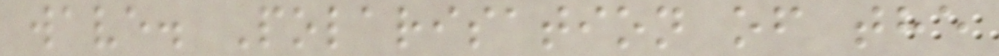wave. Polarisation of the
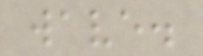wave.
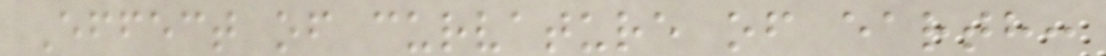Effect of curvature of earth:
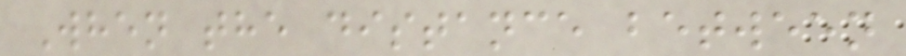When the distance between
